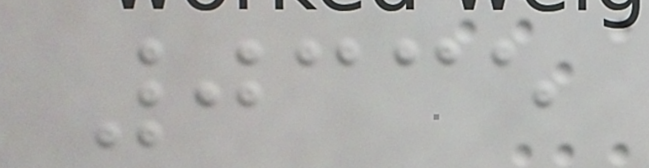0335
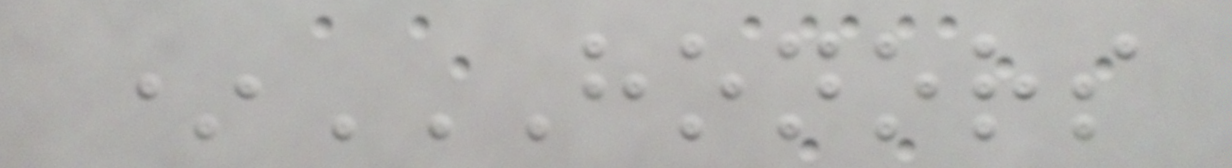*HONORS
